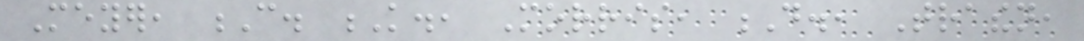Meyer, C. K., Morris, D., Trathen,
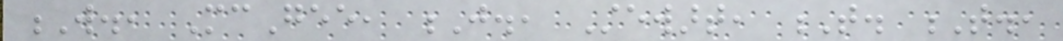W., McGee, J., Stewart, T. T.,
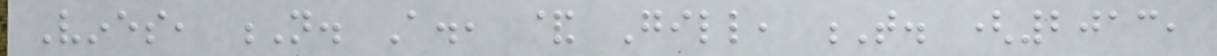Vines, N. A., & Gill, T. (2013,
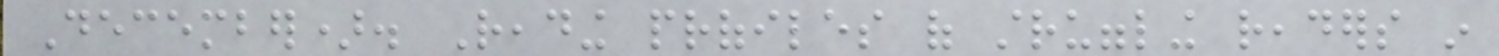December). Reading profiles of struggling readers in
